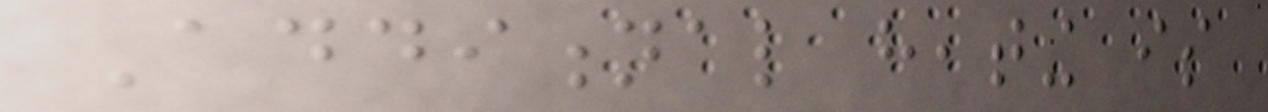Additional heating is
